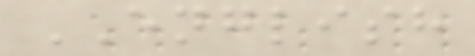ENGLISH
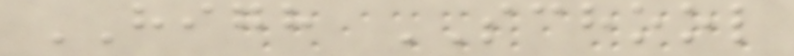HIGH SCHOOL
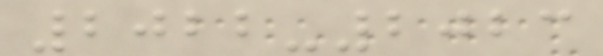2022-2023
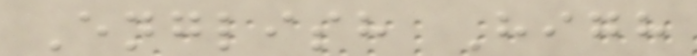English High
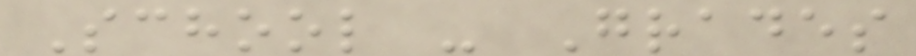School - Grades
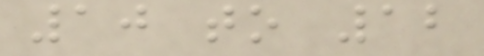10 to 12
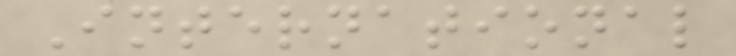International
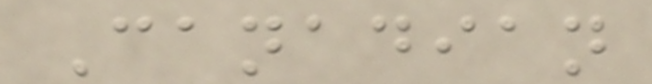Canadian
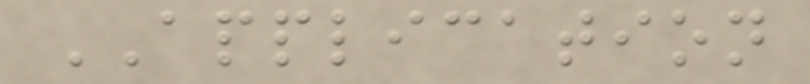APPLICATION
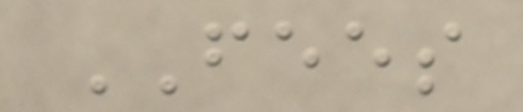FEES
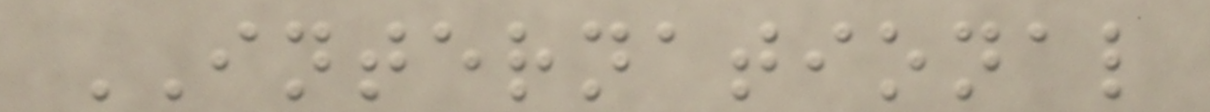INTERNATIONAL
